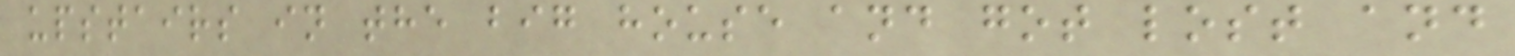upstairs in the big house and got lost and
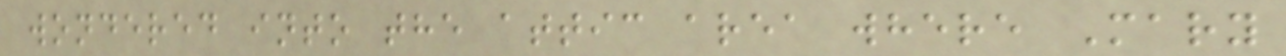wondered into the attic area where Mary
